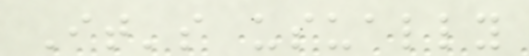It's usually
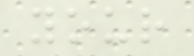your
